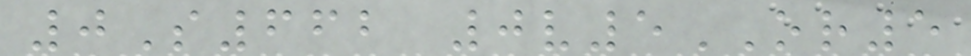0S662 0v5OR5
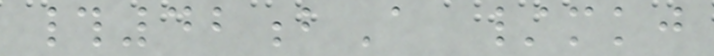#42bA /mkj
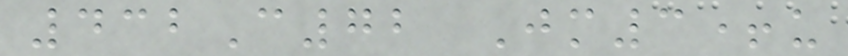432C72 Jm3+u
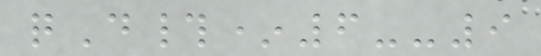qD#*6--9
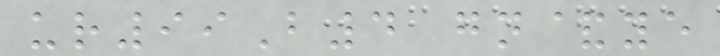ur99B4 gn&ye
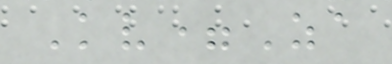Kv=Za
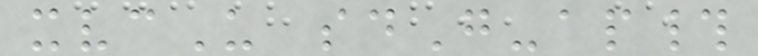xvcU sdG-ap#
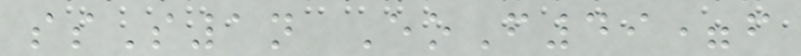ssS1n EoF49=f
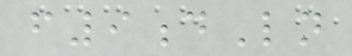f9dLn
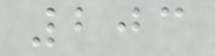203
